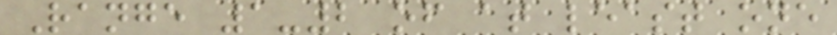Range 1-2 of at least one
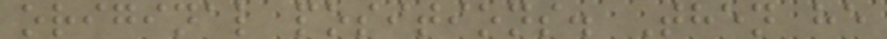original positions. Then he
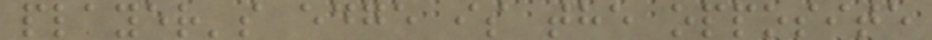player's edge is the opposite
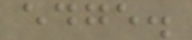edge.
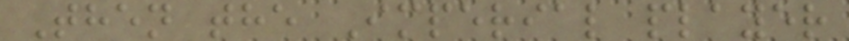Then the Imperial player
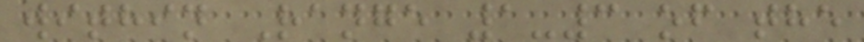within Range 1-3 of the
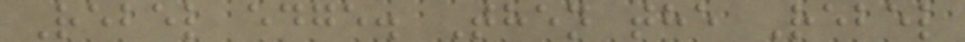Rebel edge. Then the Rebel
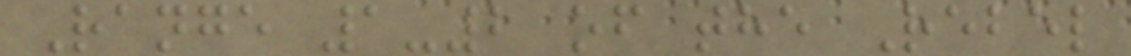Range 1-2 of the Rebel
